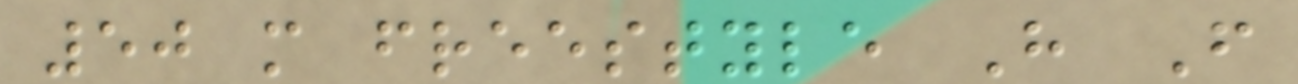50 m freestyle H F
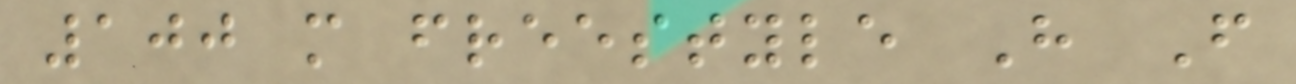100 m freestyle H F
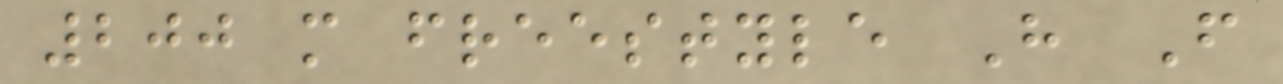200 m freestyle H F
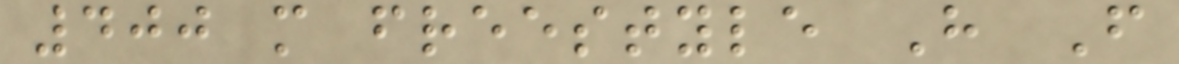400 m freestyle H F
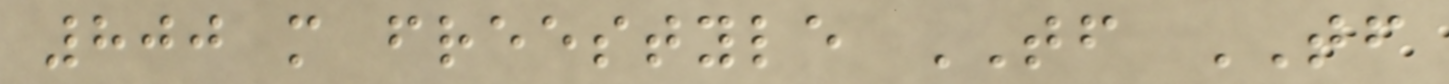800 m freestyle TF TF
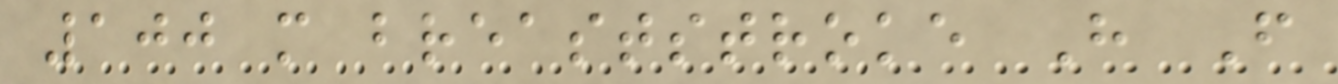100 m breaststroke H F
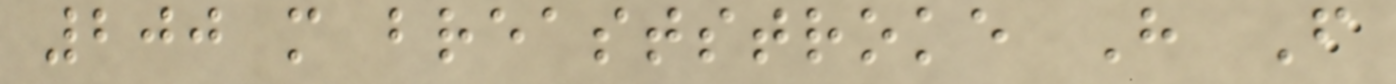200 m breaststroke H F
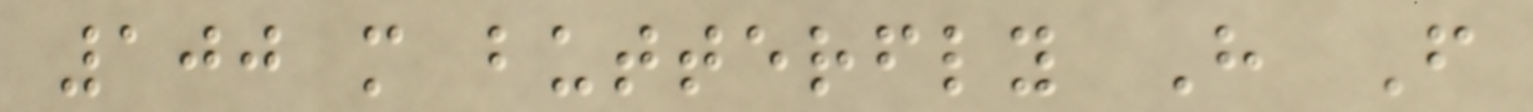100 m butterfly H F
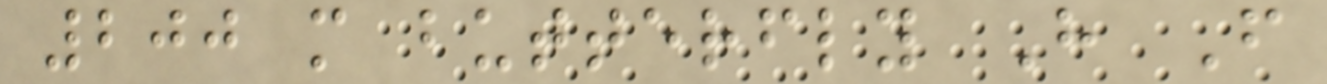200 m butterfly H F
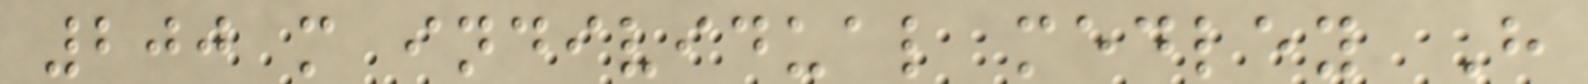200 m individual medley H
